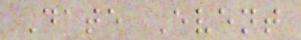Date Event
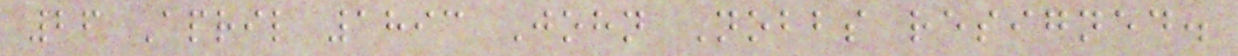26 April 1893 John Nobbs resigned.
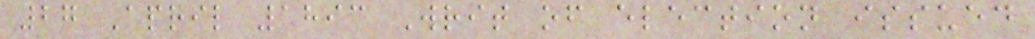27 April 1893 Writ of election issued
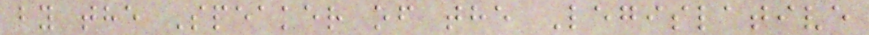by the Speaker of the Legislative
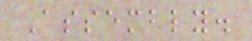Assembly.
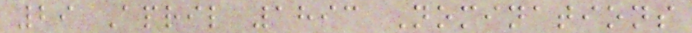29 April 1893 Nominations
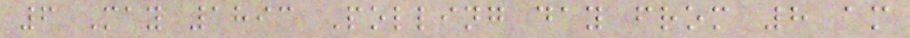6 May 1893 Polling day from 8 am
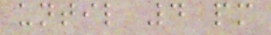until 4 pm
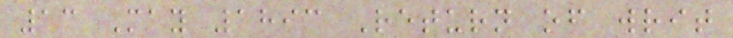13 May 1893 Return of writ
